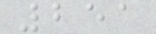251
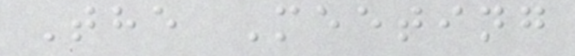The Meeting
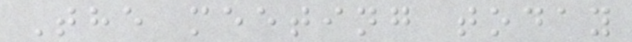The meeting today
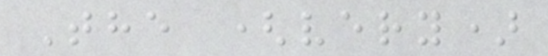The (very)
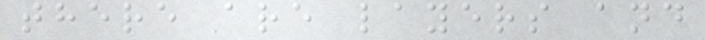there are layers and
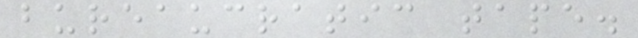bureaucratic tape.
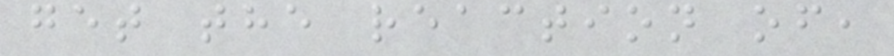get the reaction of,
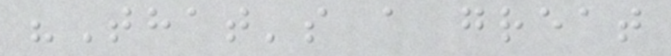"That's a great
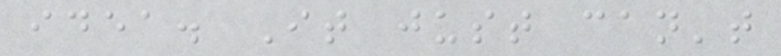idea. It just can't
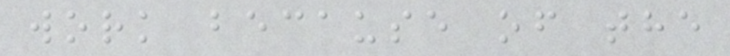work because of the
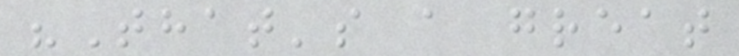"That's a great
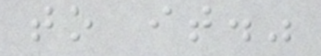to it."
